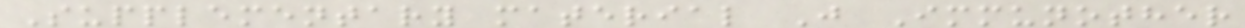Supplementary material J Immunother
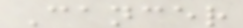Cancer
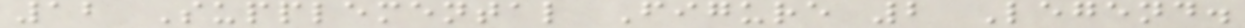12 Supplemental Figure 2 Legend.
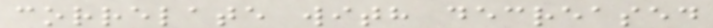correlate with decreased
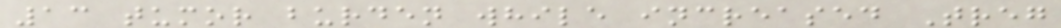13 tumor burden while increased Treg
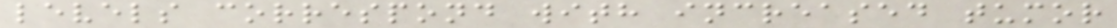levels correspond with increased tumor
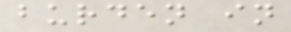burden in
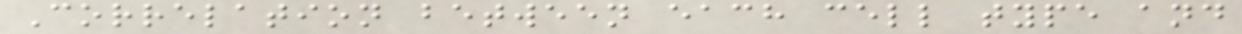Correlation between each cell type and
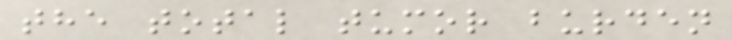the total tumor burden
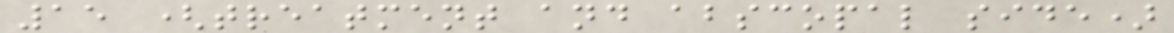15 (treatment and abscopal side)
